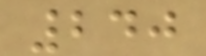240
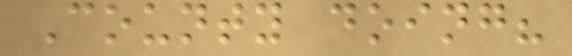County doing?
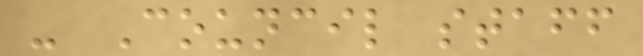- Council staff
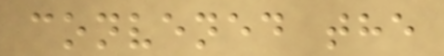convened the
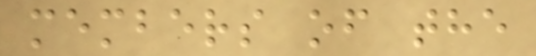members of the
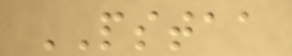PSTAA
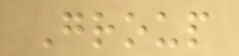Group
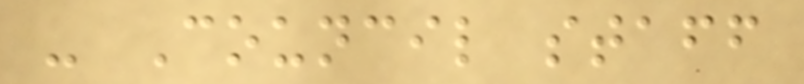- Council staff
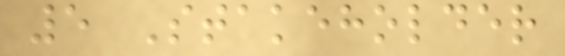5 Stakeholder
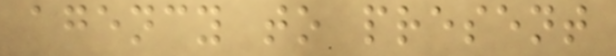agency to present
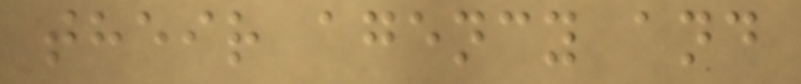their agency and
